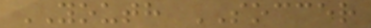YOUTH SOCCER
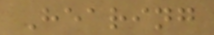Hearing
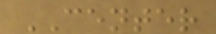CENTER
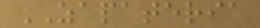ZAPATERIA
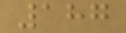187
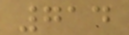714
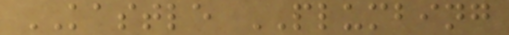KASTLE PLUMBING
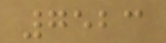7523
